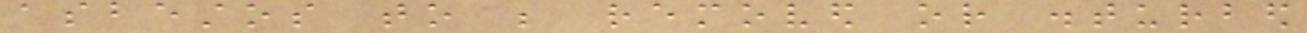asbestos to be removed or disturbed
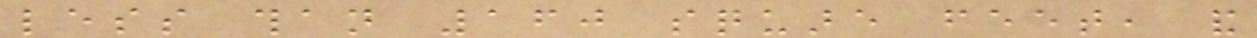less than 160 square feet, and
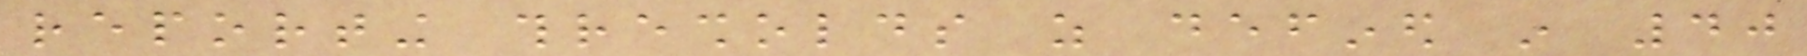reporting thresholds as defined in 40
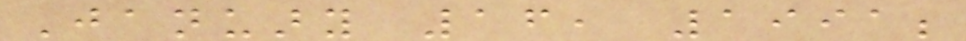January 16, 1991;
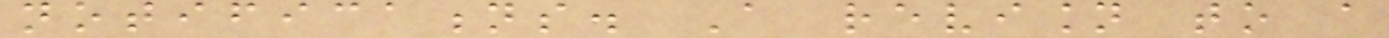notifications. A revision to a
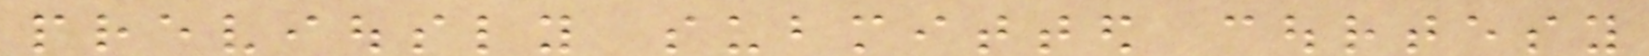previously submitted courtesy
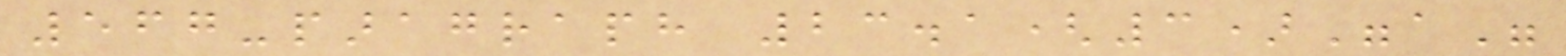567-paragraph 23.1(3)"a"
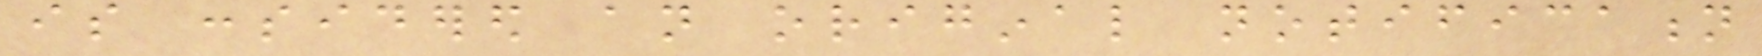is considered an original notification
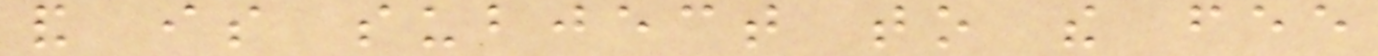and is subject to the fee
